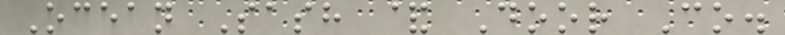Ocean Sash & Door Co.
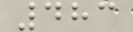483
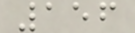156
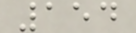154
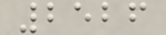2526
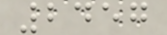2457
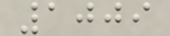1009
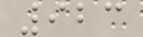923
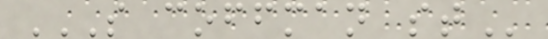S COFFMAN ST
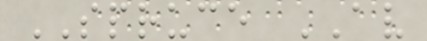SPRUCE AV
